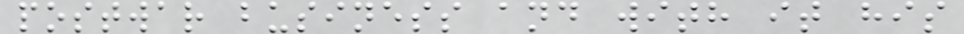postwar business and with it his
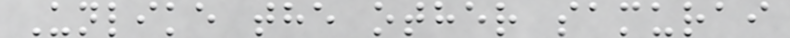Unlike the other samurai
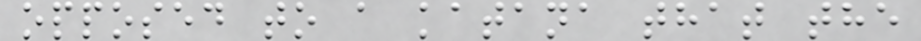opposed to a katana that the
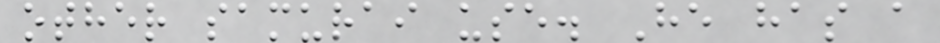other samurai use. He has a
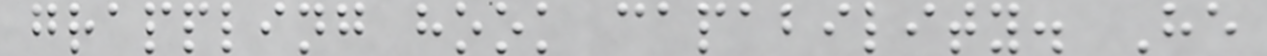grappling hook capability. He
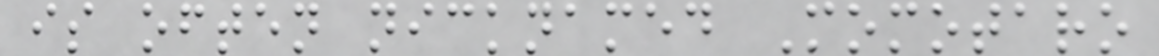is often nicknamed Momotaro
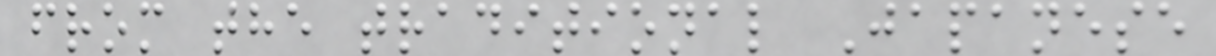from the traditional Japanese
